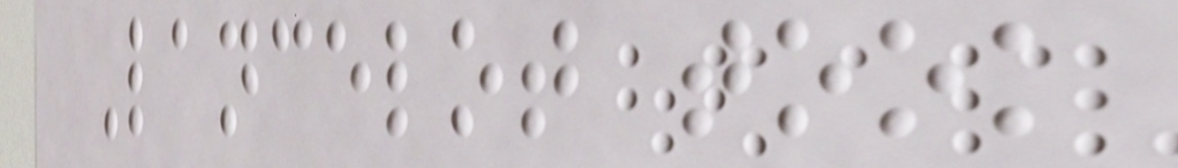Lancelot took
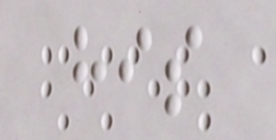his
